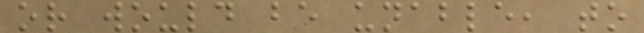or would be unable, to
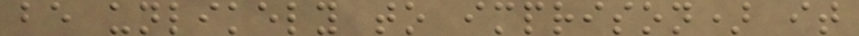be unlikely to imprison) it
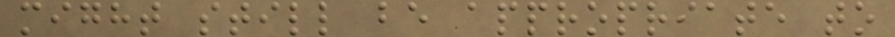might still be appropriate to
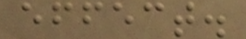effect.
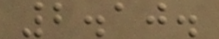2.10.
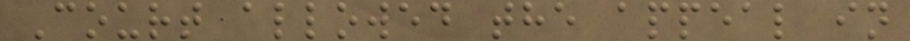Court allowed the appeal in
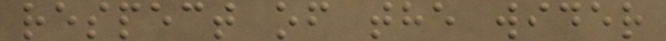respect of the wider
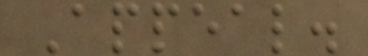Appeal.
